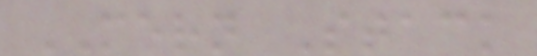MERN Stack
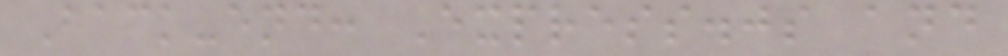Back-end: Express.js and
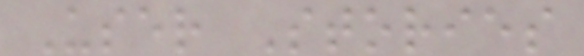User Stories
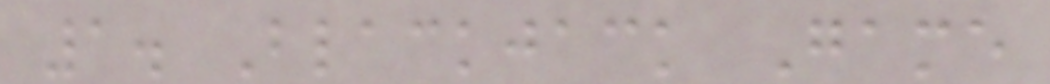1. Blackjack Game
